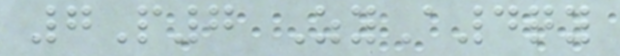7P7 ZyA4qy
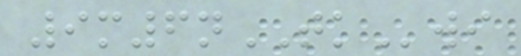9m6nTKwi
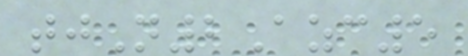tjN2Azc5
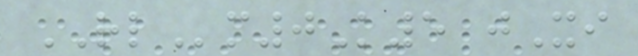RLm0K5 jXi
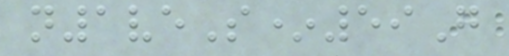n1veS*59G
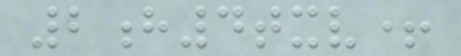2h4txv+
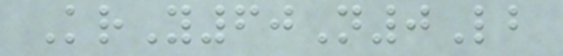KrY60N0Lb
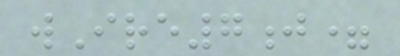wIre7j=
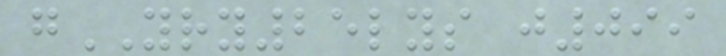gYRY25lys j099
